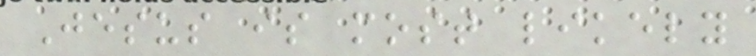Jesus is most likely
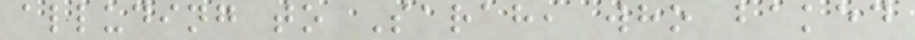alluding to Sarah, who baked
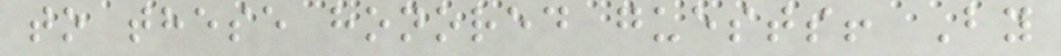to these honored guests! By
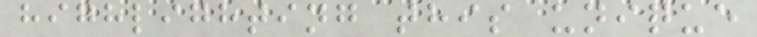highlighting this unique
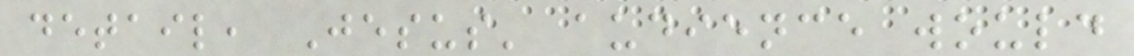detail, Jesus' audience would
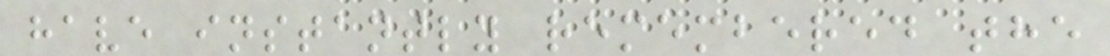have instantly remembered the
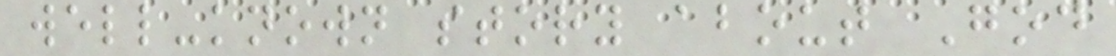well-known story about God
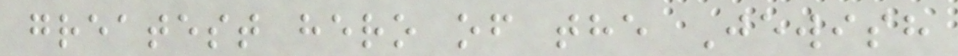greatest hero of the Jewish
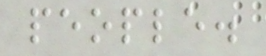people.
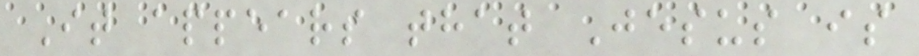It appears that Jesus is
